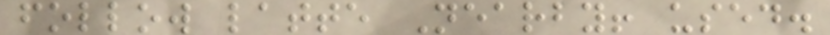follow latte Nearby! used.
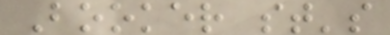Booker st's
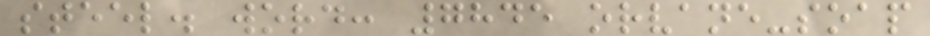steel. word: 7845 orvane-soap
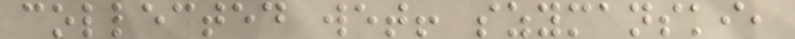collected wet! szymanski,
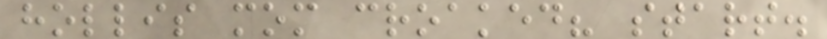hollis mom croaked? start.
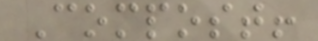Compost!
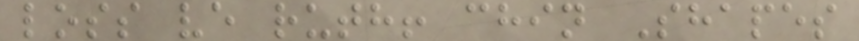loss ve ruth! chin Shapes
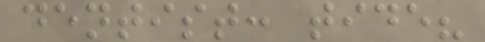dentist: tide?
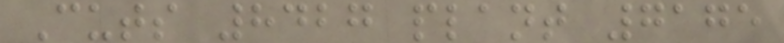Cuts 8427 plant 7175
